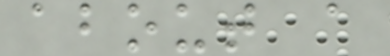about a
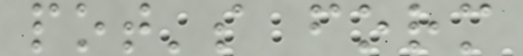pot's form
